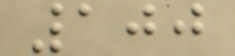100
